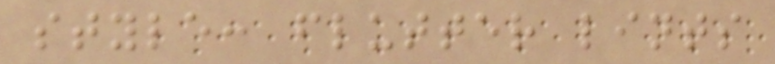style: flutter lints
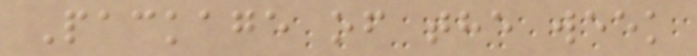Package of the week
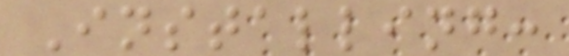Installing:
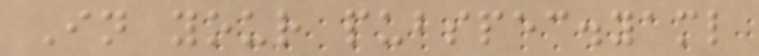In your pubspec.yaml
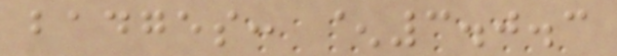badges: ^3.0.3
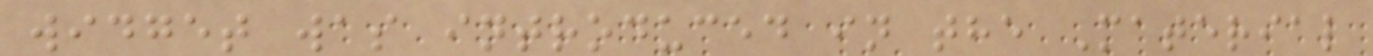widget was introduced in the Material
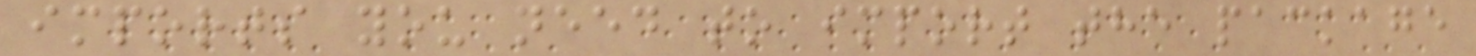imports you need to import the package
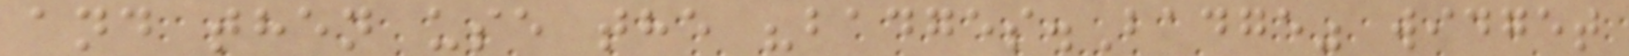and then use the "badges.Badge" widget
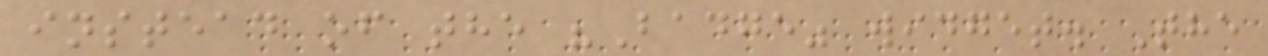instead of the "Badge" widget. The
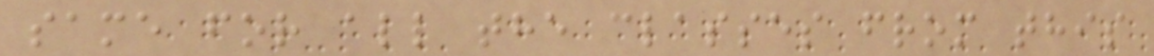same for all the classes from this
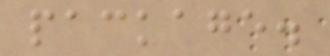package.
